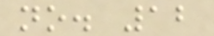no. 12
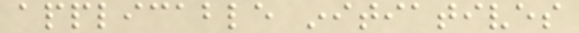applicable initiatives
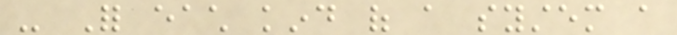- For each kind of a system a
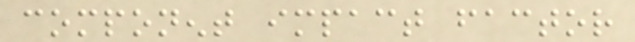component impact factor
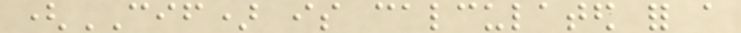(CIF) is calculated for a
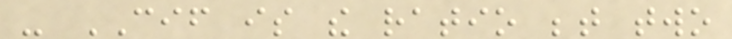- CIF is the ratio between two
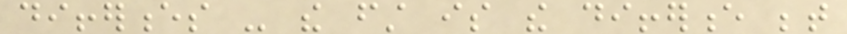differences - the first is the difference between
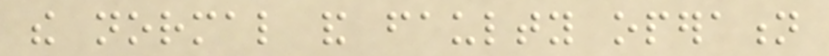the normal and faulty operation
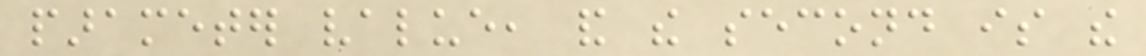parameter value, and the second is the
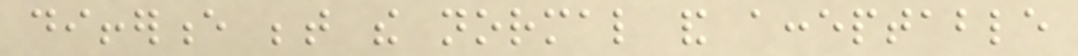difference between the normal and acceptable
